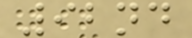92nd
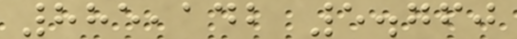885,142 5.760
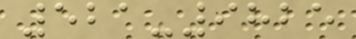521-9825
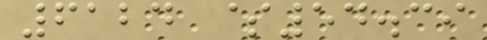6124 $54.39
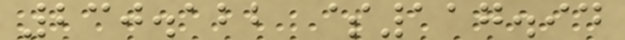230.122 $117.94
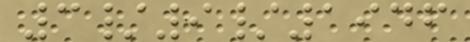3/9/1946
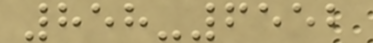858-6552
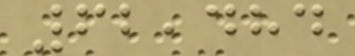62,484
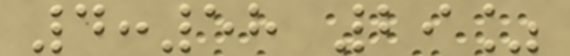4:58 29%
